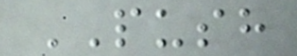PUSH
